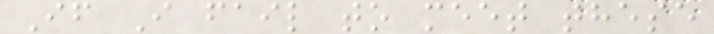If I fail to meet these
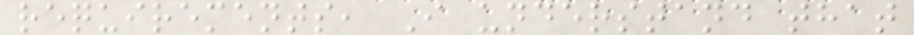requirements, I understand that
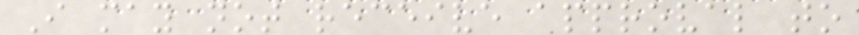I may not receive approval to
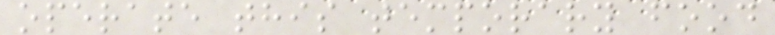operate this temporary food
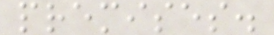premises.
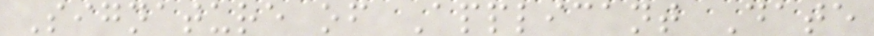Signature of Applicant Date
